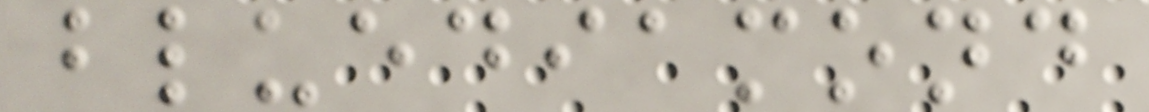bluediamond
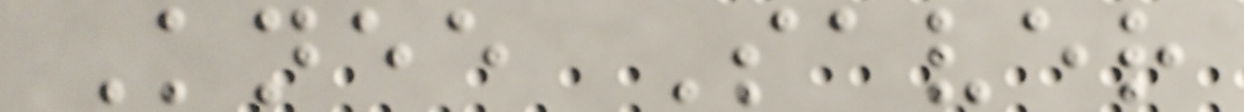Knee Saver
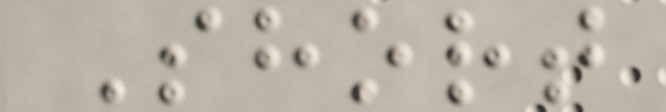Short
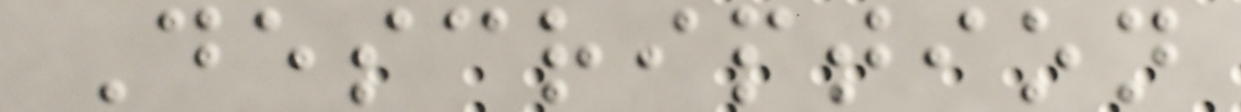Description
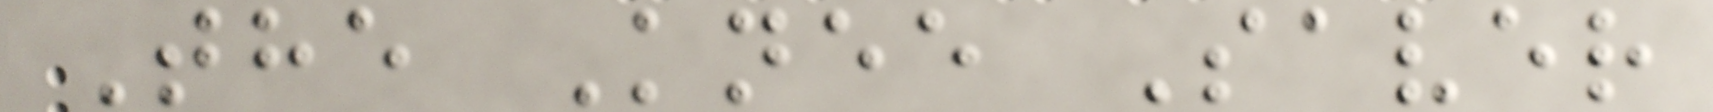The Knee Saver
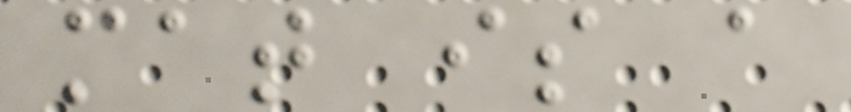mat is a
